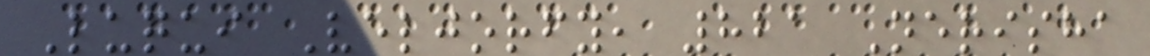Luqui Veljorfy, 821 Nerisha
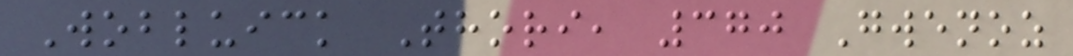Wobluick Thori, 370 Gwenoz
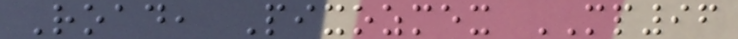Road, Pixozmex MP96
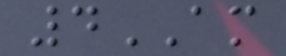4AM
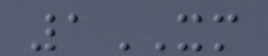1XM
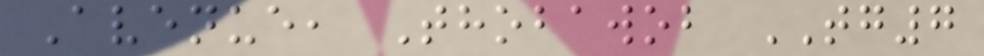Avenue, Thobawob TG7
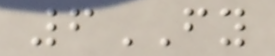6FY
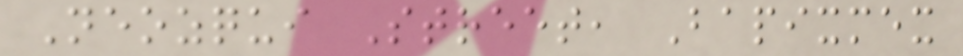Neozqui Street, Bapixmex
